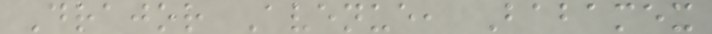Drajor Avenue, Babamex
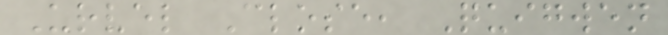Urvel Close, Quigwen
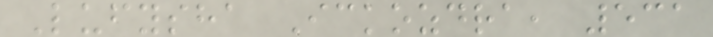Lufysha Ickozdra, 531
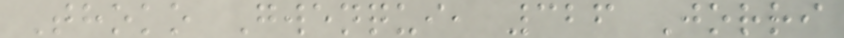Thoko Gwenqui, 326 Jorri
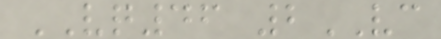VQ46 2VC
